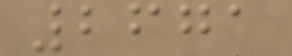2671
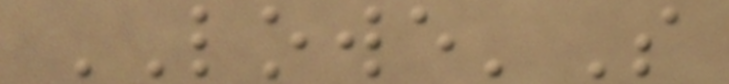LOWE'S
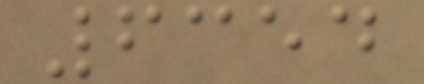6354
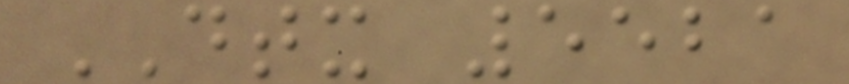DTX 5521
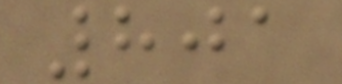801
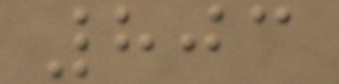803
